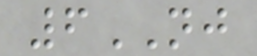6NJ
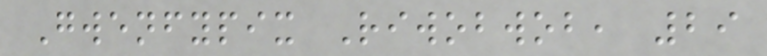Gwenfypix Riwobwob, 29
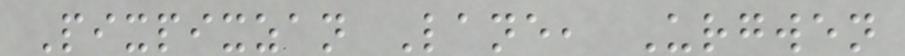Pixpixzan Lane, Urgwen
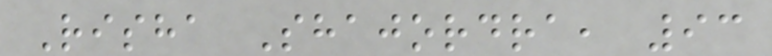Risha Shajordra, 93
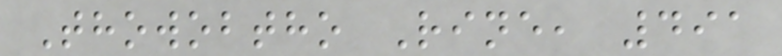Thowobtho Rine, 491
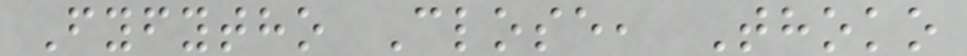Fyfytho Close, Thoko
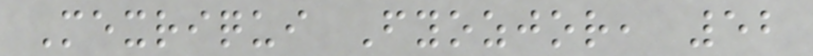Mexriqui Fyozjor, 52
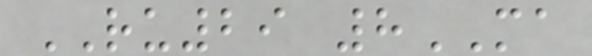RU29 8MA
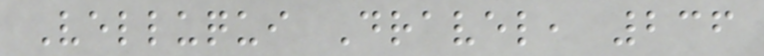Velluqui Dravel, 236
